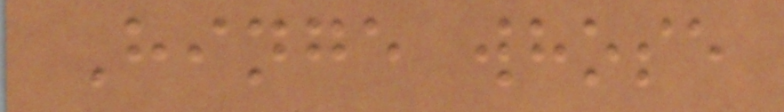Hinge whose
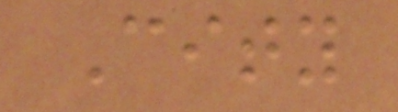City
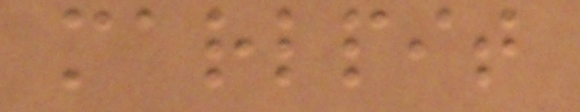marlpit
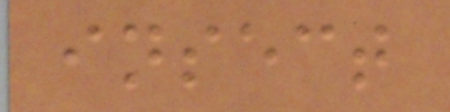insect
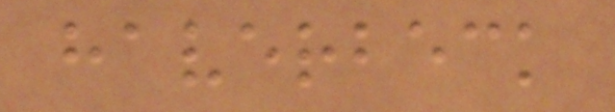haverbeck
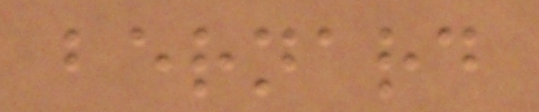bernard
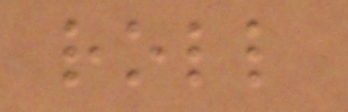roll
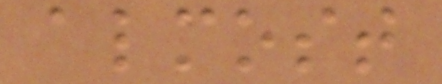almost
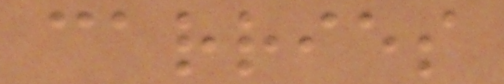carries
